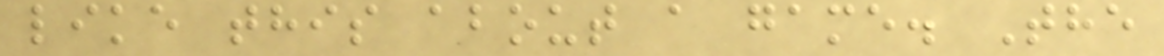like this about a game. The
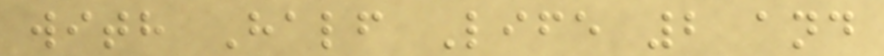with Half Life 2 and
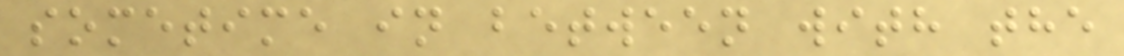sometime in between with the
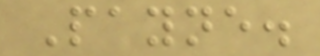Payne.
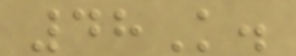48K.
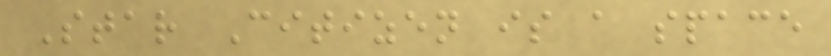Star Citizen is a space
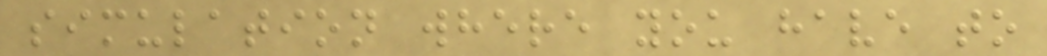simulation where you have to
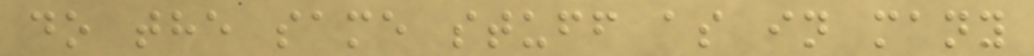do the same stuff as in many
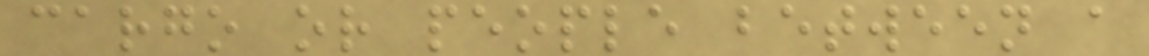cargo or people between a
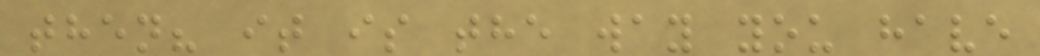then? it is the way you have
